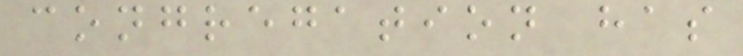congregation has
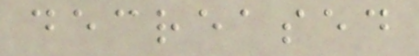decreased
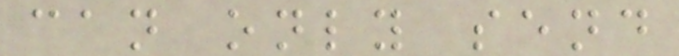can only send
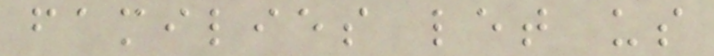families let us
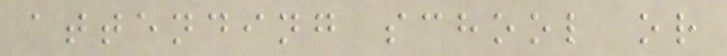attending school or
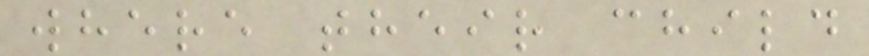where their child
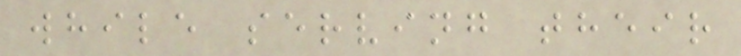while serving their
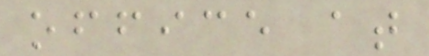office at
